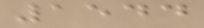1544
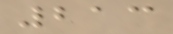213
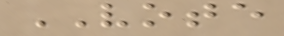VOTE
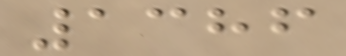1386
